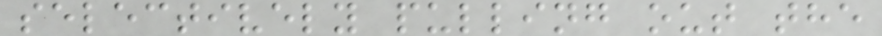selectively pulling out the
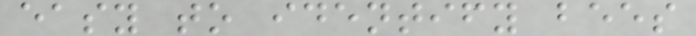easy to identify bees
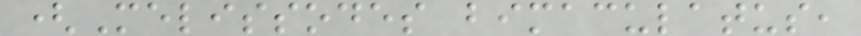(Melissodes bimaculatus,
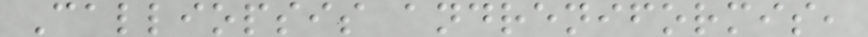Calliopsis andreniformis,
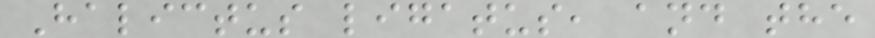Halictus ligatus, and the
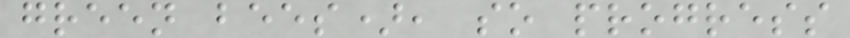green bees), so progress
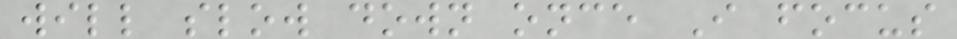will slow down once I focus
